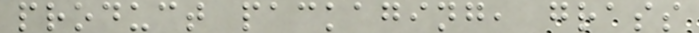product packaging, grass
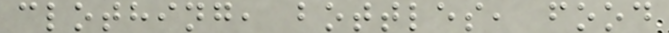clothing, bottles, food
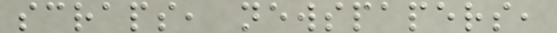scraps, newspapers,
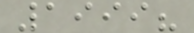1999?
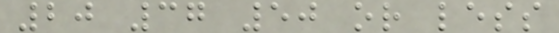20 37 50 or less
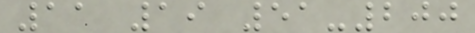11 19 51-200
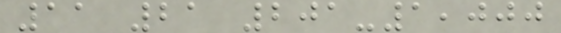11 21 201-1,000
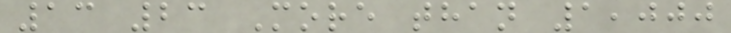13 23 More than 1,000
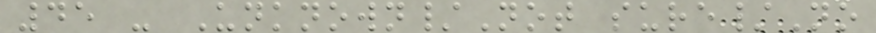45 - Unknown/Not sure/No
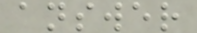answer
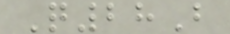Q28B
